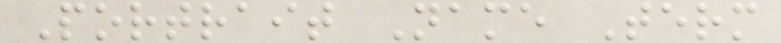Portrait Name Term
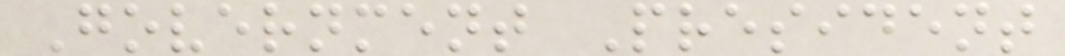Government President
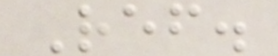Ref.
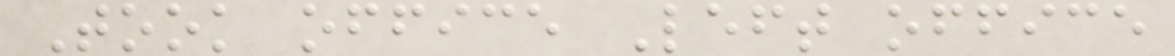Took office Left office
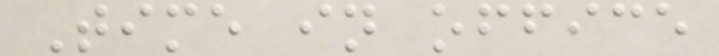Time in office
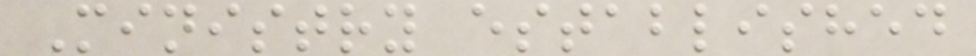Ministry established
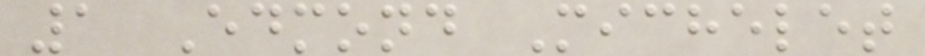1 Edmond Michelet
